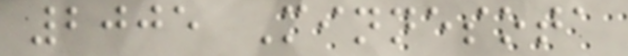2005 Minnesota
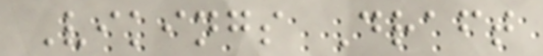Vikings Draft
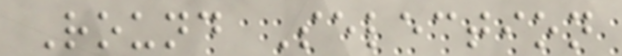Round Selection
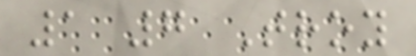1 7 Troy
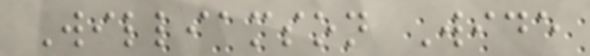Williamson Wide
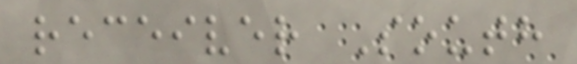receiver South
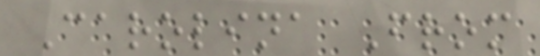Carolina From
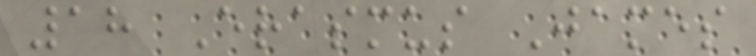18 Erasmus James
